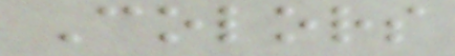Colors
